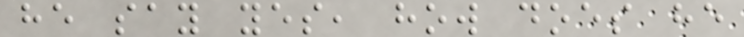he say yes, how does he
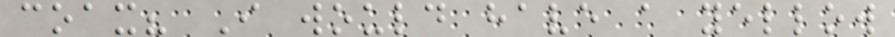coax? I would have a yellow
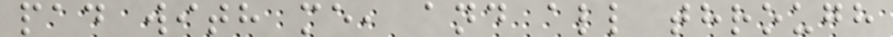pad with me, and all through
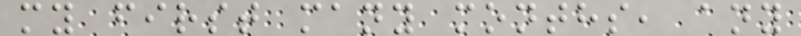my first many months, any
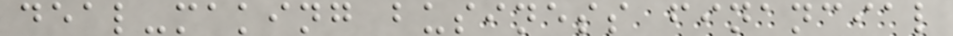deal-making business financial
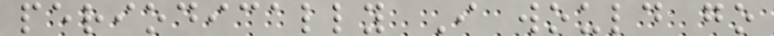periodically I would go
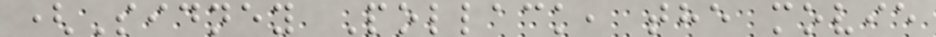(Sidney Pollack, the movie
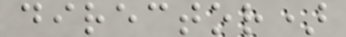director)
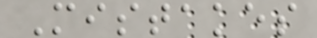Mistakes
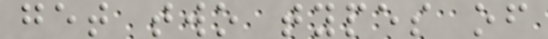get two types of
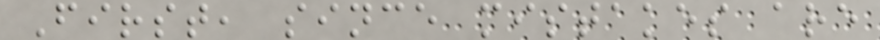First, since mistakes are
